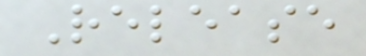Release
